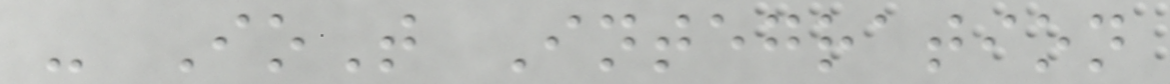- IoT Integration
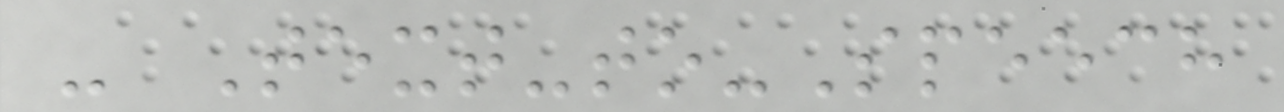- Text-to-Speech
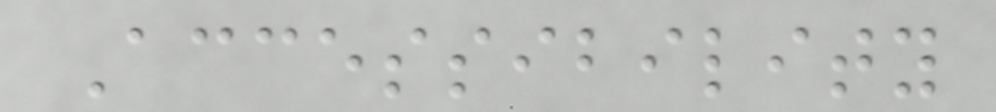Accessibility
